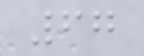67
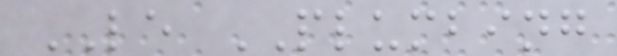LE PLUMBING
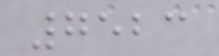7523
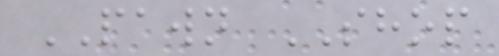PAWN SHOP
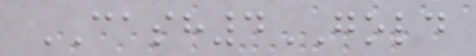CASH4GOLD
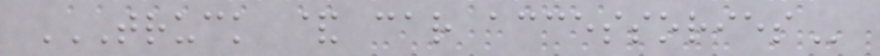TRUCK & CAR ACCESSORIES
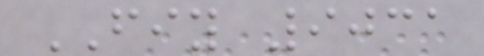FIY 9031
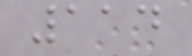114
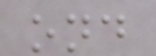ond
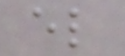el
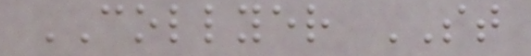COLLYER ST
